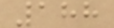188
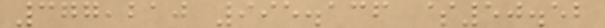377,210 995.136 $50.52
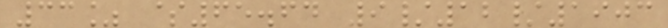33% $65.64 9/12/1903
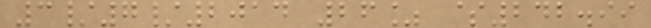3/7/2014 26% $242.99
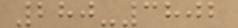280-3802
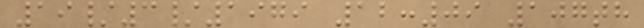19/3/1979 12:09 107th
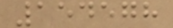154578
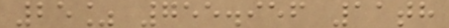25% 755.956 11th
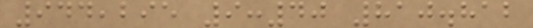944,295 9:40 810.812
